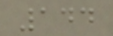144
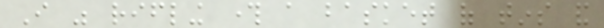I was rifling through a basket of tins and
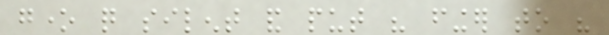gone quite silent and put his finger to his
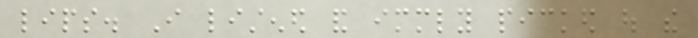lips. I listened and immediately picked out the
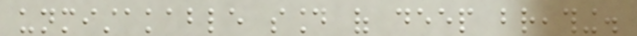unmistakable sound of deep breathing.
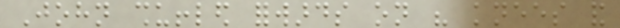John shuffled forwards on his knees and
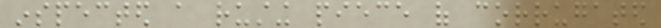inspected a rusting piece of corrugated
